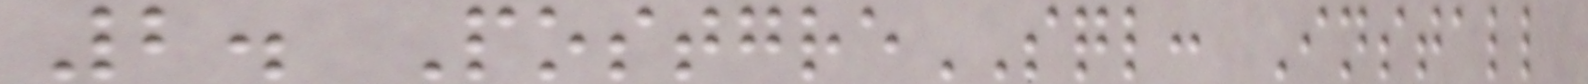2. PostgreSQL: Install
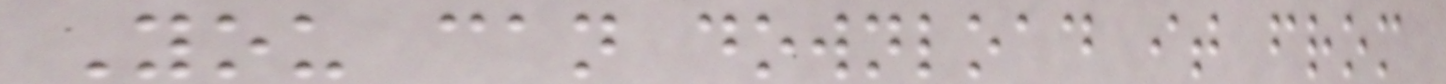You can download it from
